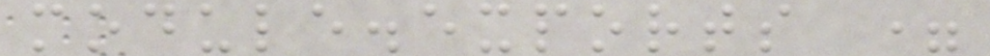module.exports =
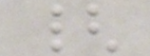{
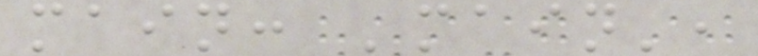main: 'main',
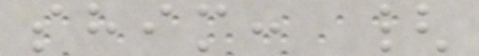shim: {
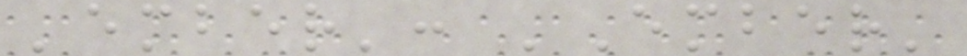'ember': 'Ember'
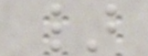}
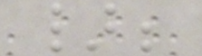};
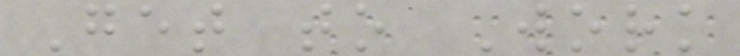Get to Work
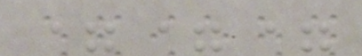===
